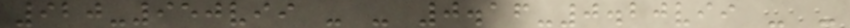920-950vii - - 0.16-0.20vii - -
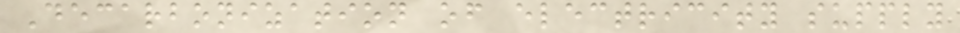Decarbonization of electricity supply
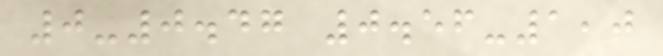0-0.47 0.56-1,0
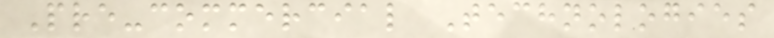Pre-commercial Technologies
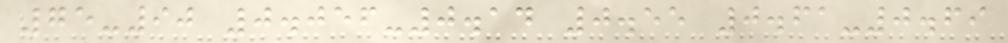75-90 0.056-0.14 0.55 0.61-0.69
